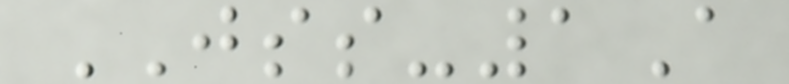JSS-1A
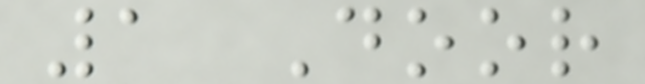1 Door
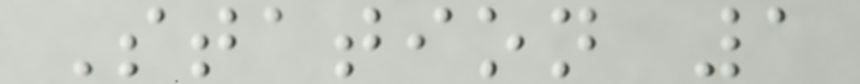Station 1
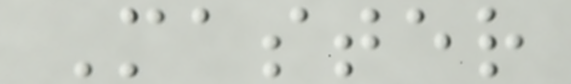Master
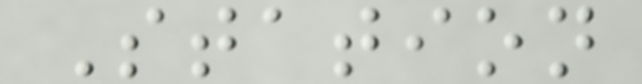Station
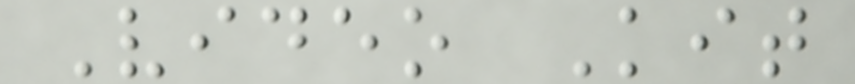Video Kit
